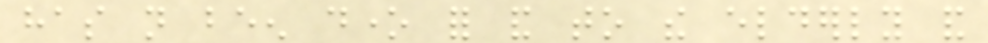has not been done for and to the elderly and
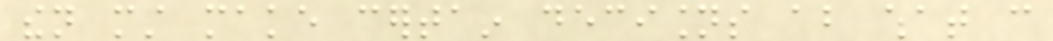then must make certain decisions about what can
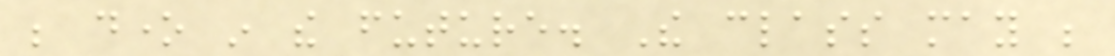be done in the future. The class may be
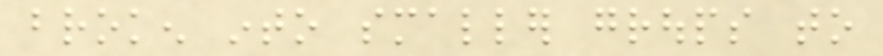broken into smaller groups to
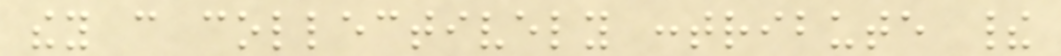they can collectively contribute their
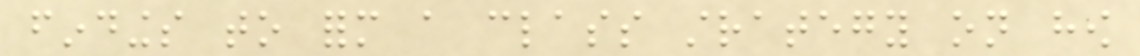findings to form a class strategy on how
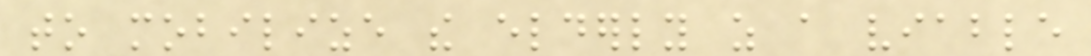to mobilize the elderly as a viable
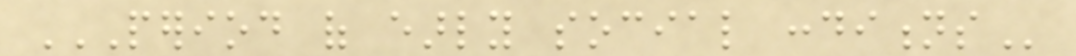PERIOD OF EARLY SOCIAL CONDITIONS
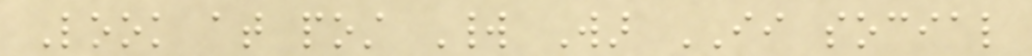Look at post World War II social
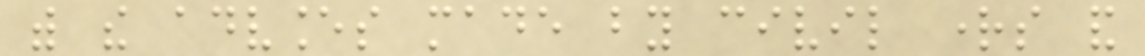with the advances made by civil rights and
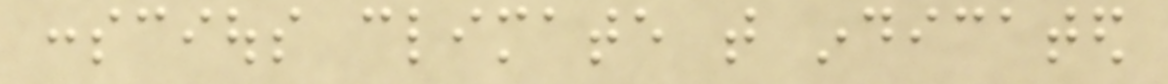conscious climate that indicated
